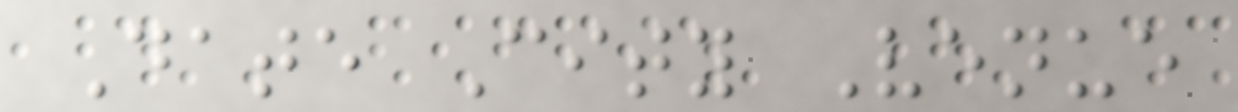Date City Venue
